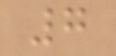7
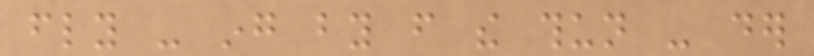fly - ing by from the thun - der
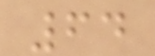64
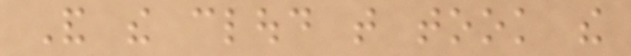And the cloud that took the
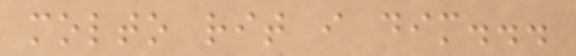molto rit i dim...
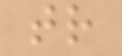tr
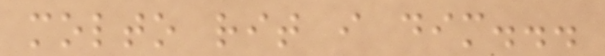molto rit i dim...
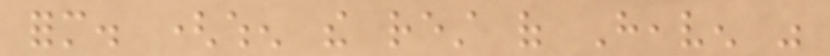form. (when the rest of Heaven was
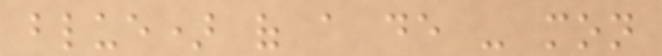blue) of a de - mon
